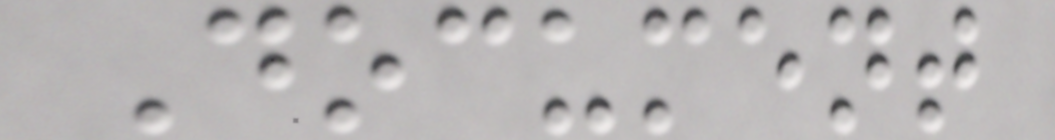Document
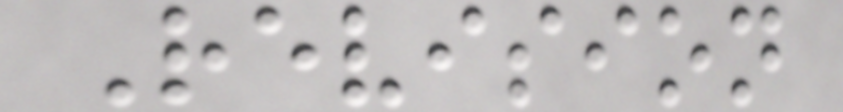Revision
